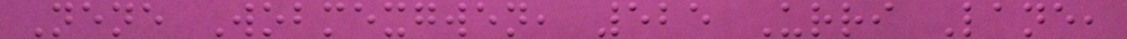Nene Wobmexgwen, 525 Urri Lane,
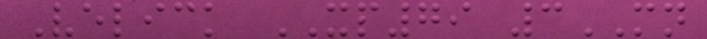Velick XP79 3MN
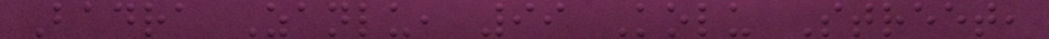Badra Zanlu, 99 Kolu Street,
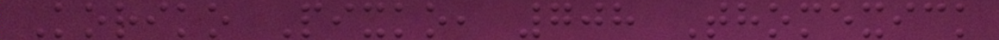Koriko Pixko, 708 Thomexick
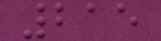215
